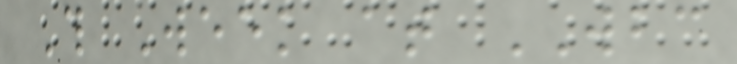This Week at WBC
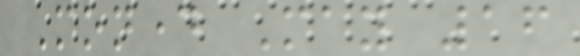Monday May 16
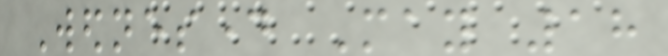Wednesday May 18
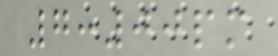7:00pm
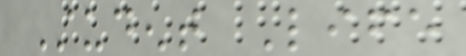Student Life
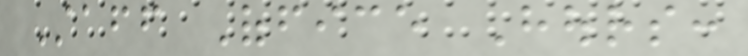Staff Office Hours:
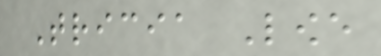Tricia Lowe
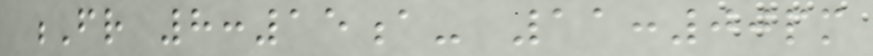Fr 8:15a- 11:00pm
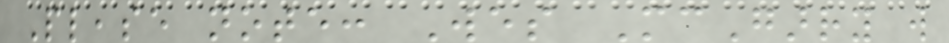Please note: Wes McGarry will
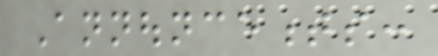Announcements:
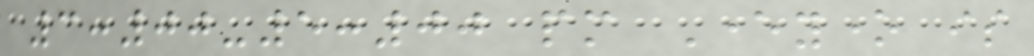3:00-5:00 pm Everyone is
